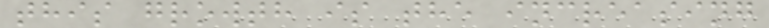this growth is the increasing
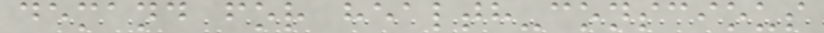demand for health-conscious
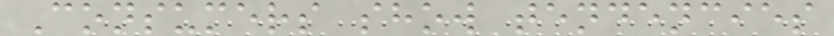Consumers show tendencies
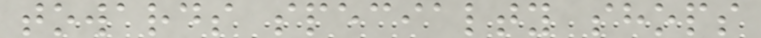towards specialty shops
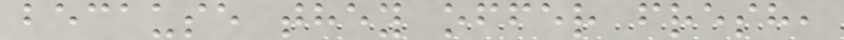because they offer fresh,
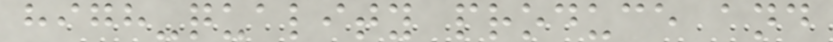high-quality produce and
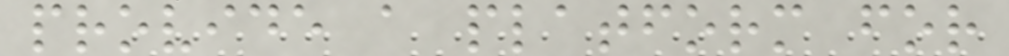provide a platform for
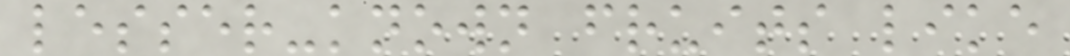lesser-known fruits like
